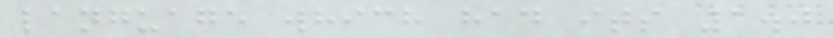language which had its 1.0
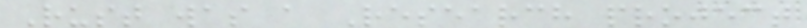Rust was a Research project
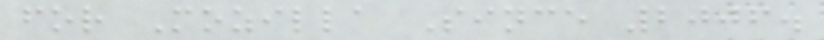for Mozilla Since 2006.
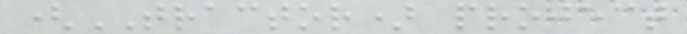(TRACTOR) project
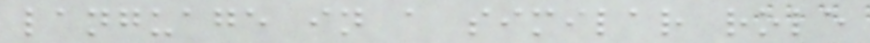language in a similar role
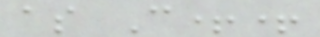as C++
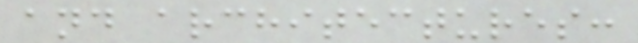and architectures:
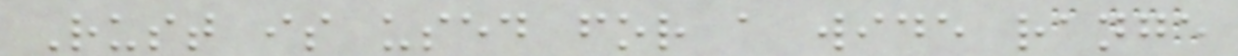Rust is used for a wide range
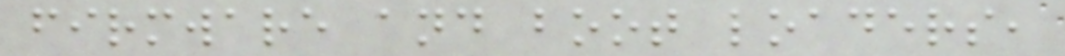firmware and boot loaders,
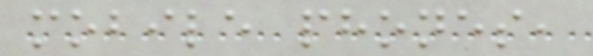mobile phones,
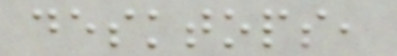desktops,
